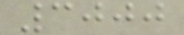3000
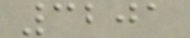3201
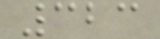323
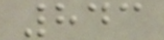843
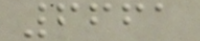6661
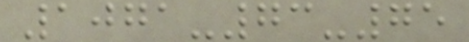1071-73-75
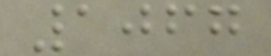1067
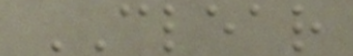CLEAR
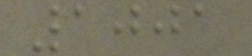1001
